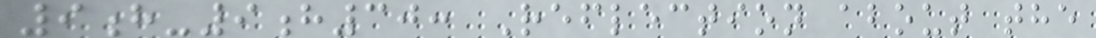9h-9h30: Reflection about the
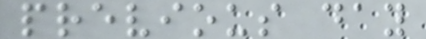previous day
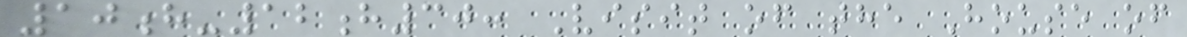10h-12h30: Visit of the House of
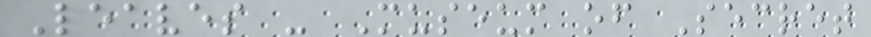Leaves - Museum of Secret
